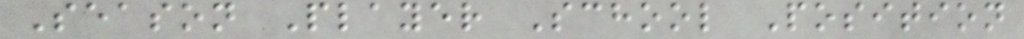Season Player School Position
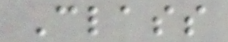Class
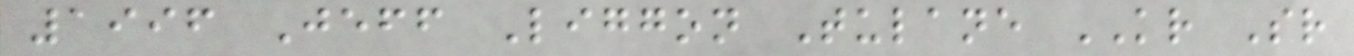1996 Jeff Liggon Tulane KR Sr
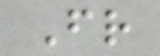Fr
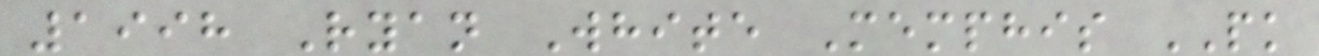1998 Ryan White Memphis PK
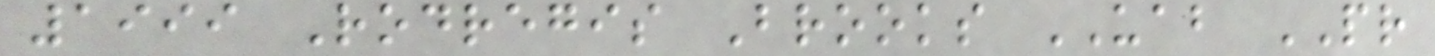1999 Rodregis Brooks UAB PR
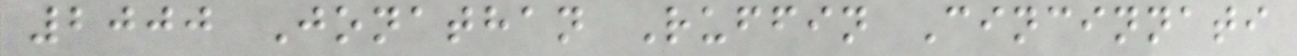2000 Jonathan Ruffin Cincinnati
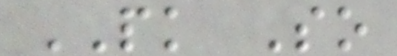PK So
